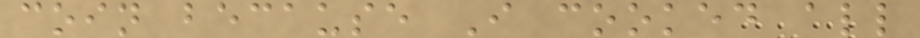coin because I cooked all
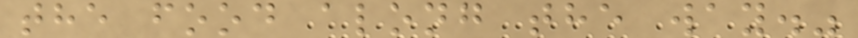the food along the way."
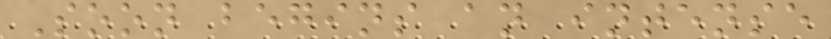Soon begins an intense
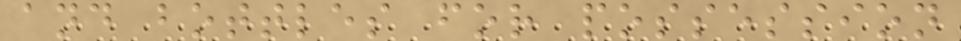and bottles for possession
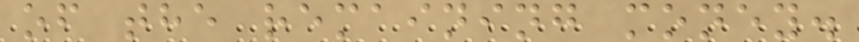of the remaining money.
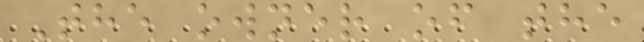The owner of the
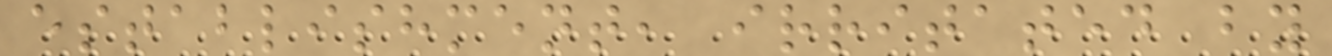establishment, irritated by
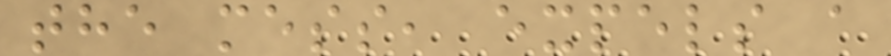the mess, expels a
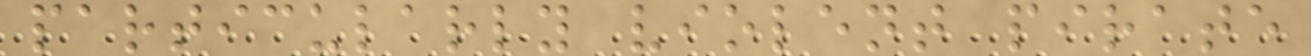particularly violent pirate
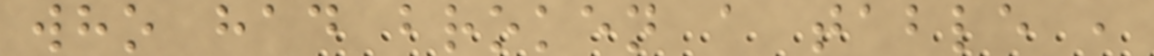who had broken a table ,
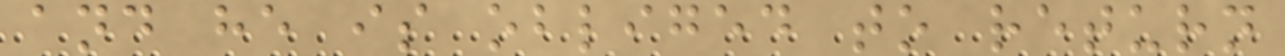and he is obliged to return
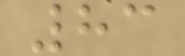83
